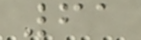61
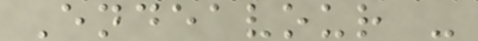Endeavour -
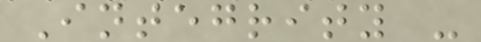Integrity -
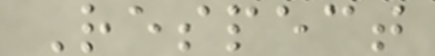Respect
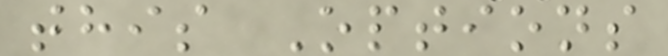this Options
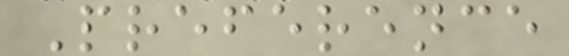Preference
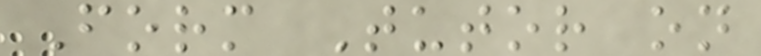Form Tutor on
